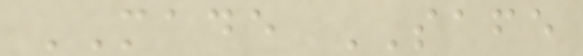MADE SAFE
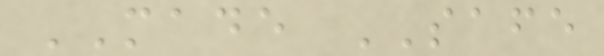MADE SAFE
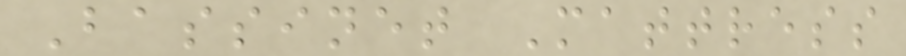Bassinet Mattress
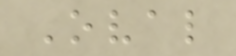Oval
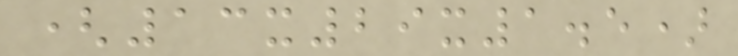(13x29x1.5)
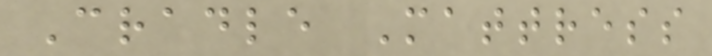Cradle Mattress
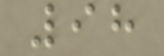98
